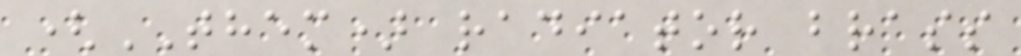(THEM) radiator brass
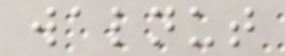walnut
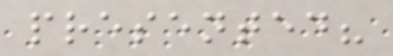presented?
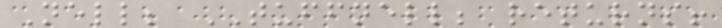Nell; TUFFNELL; returns!
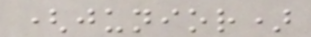(junior)
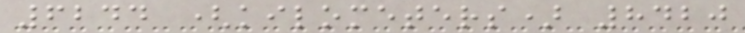6244 (kilometers) 8420
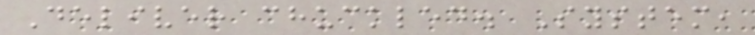Deliver chuckled. System,
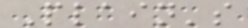Plain's
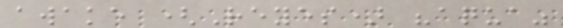awake (Reyes) "aqua"
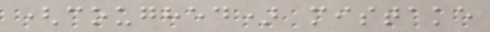(coughed) mistake
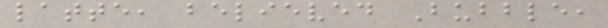latte, believed Bubble,
